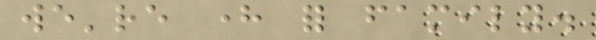we're here for family.
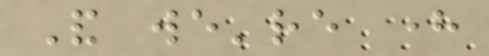And we're here
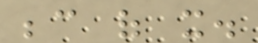because of it.
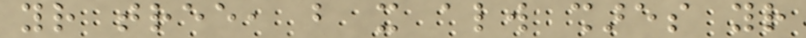your tree, but it always shares your
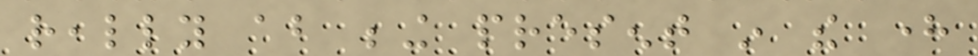really about being present in the here
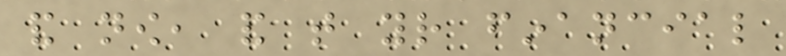and now, and that your financial
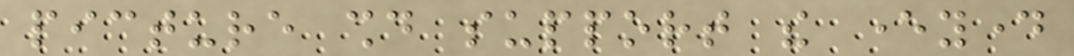picture should support the everyday
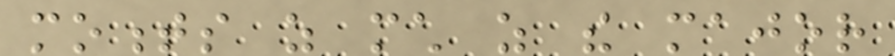moments as much as the major
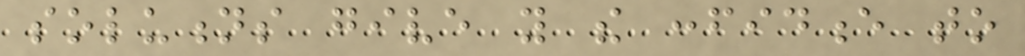solutions give you the confidence to
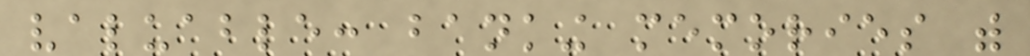valuable: banking memories with
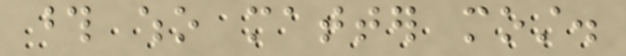those who matter most.
